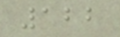122
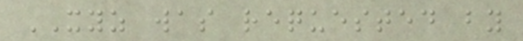XYZ was requested by
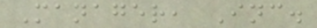Manager, Inc.
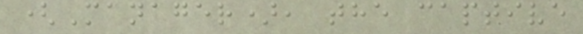(Manager), the captive
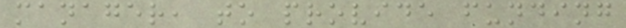manager, to provide funding
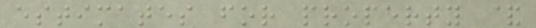estimates for property &
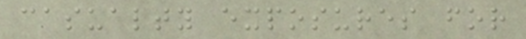casualty exposures for
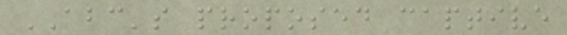ABC's proposed captive
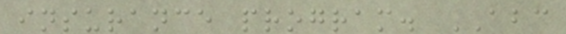insurance program. ABC
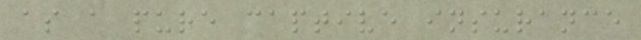as a pure captive insurance
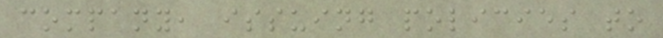company, issuing policies to
